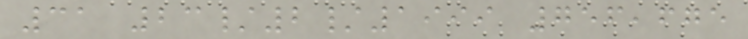31 23/2/1999 756,675
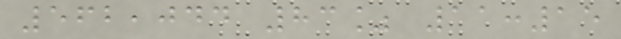562,044 83% 11:15
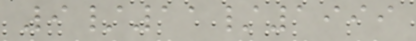9/11/1999
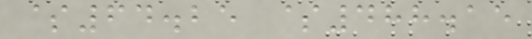$64.25 $488.15
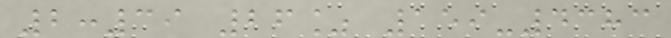2:39 26% 159-4383
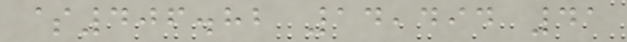$406.82 14,494 41
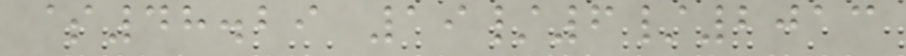$48.29 19/6/2013
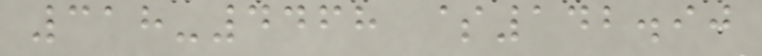318-4468 $142.90
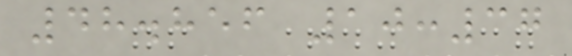48.856 10:37
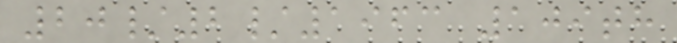20/2/1963 109th
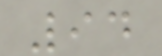94
